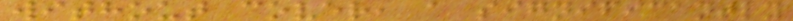without cover, a significantly
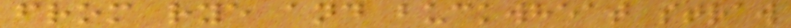from rye and buckwheat straw
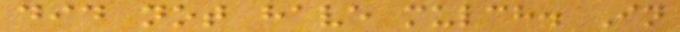did not have mulch. In
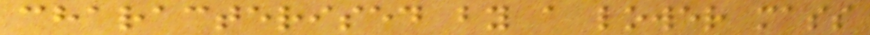characterised by a lower mass
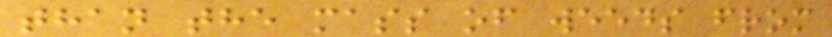than the mass of weeds from
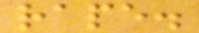rape.
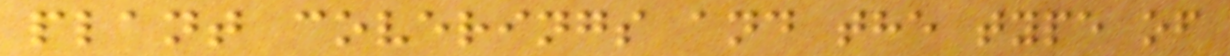plant coverings and the type of
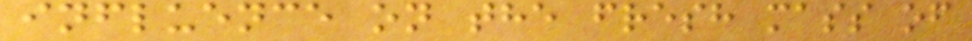influence on the fresh mass of
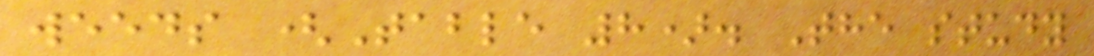weeds (Table 8). The study
